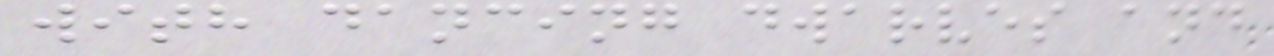with dancing dwarves and
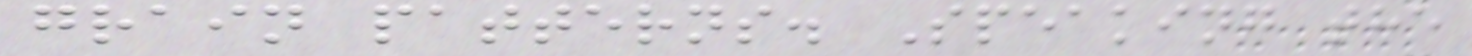grain patterns. Speaking the
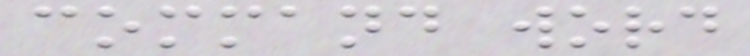command word
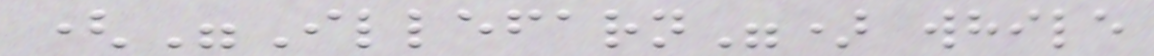("Illefarn") while
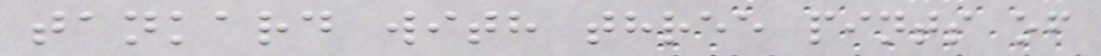tankard with three pints of
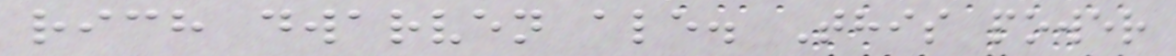rich dwarven ale. This power
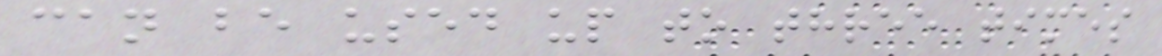can be used up to three times
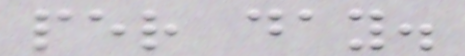per day.
